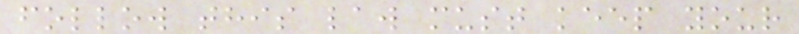follow this law must keep your
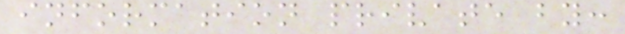information private by:
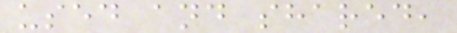used and shared,
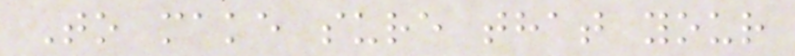To make sure that your
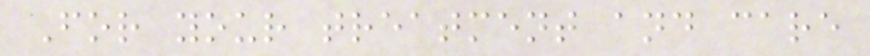For your treatment and care
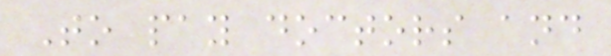To pay doctors and
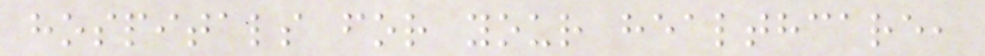hospitals for your healthcare,
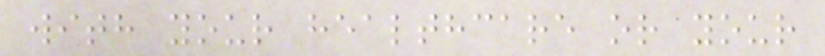with your healthcare or your
